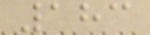183
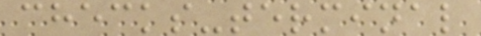checks-terminal
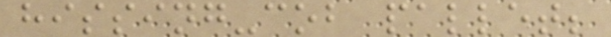hissing-cob pallet;
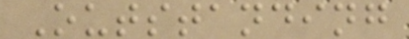Outstanding
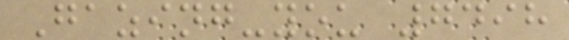Gazing-you 7498
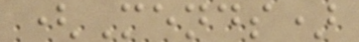(Mends)
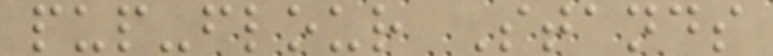pup-flour Stands
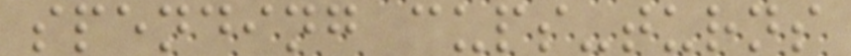spending cups-turns
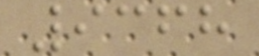9368
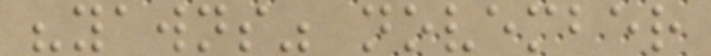"yawns" november
